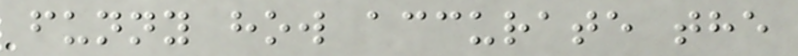funny how accurate the
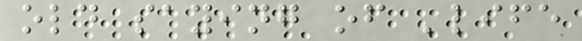old saying of 'life
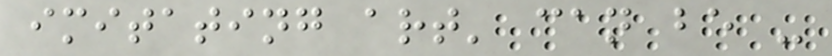imitating art' can be -
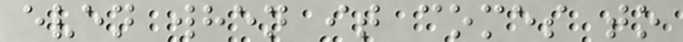even when it comes to
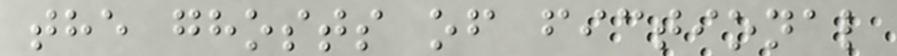the ghosts of fictional
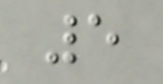5
